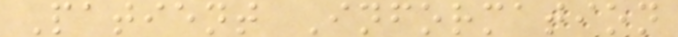Patient Information
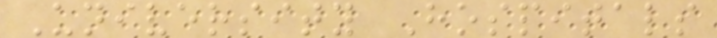University Hospitals
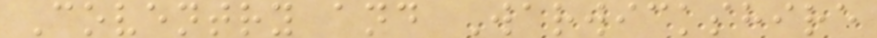Coventry and Warwickshire
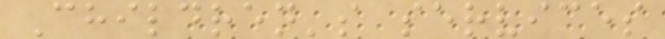Children's services
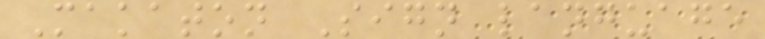Makaton Sign language
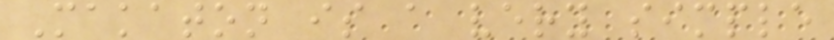Makaton is a very simple
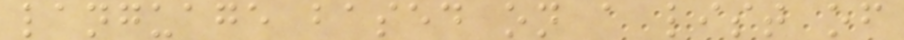language based on a list of
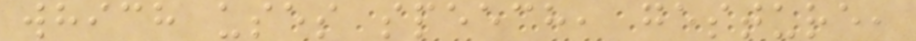which uses speech, gesture,
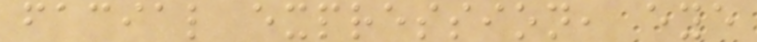facial expression, eye
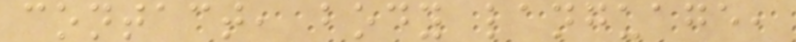contact, body language,
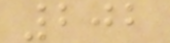202
